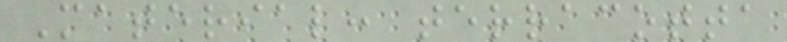Material: terracotta
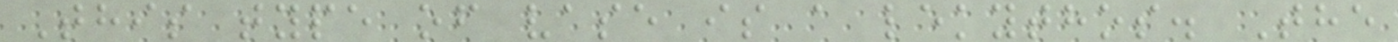This type of vase is a lekythos. The
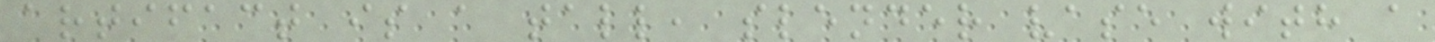artifact is a tall, slender vase with a
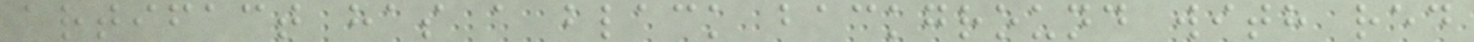artifact has a black background with red
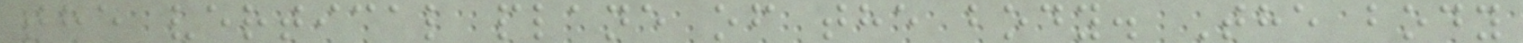the vertical plane of the body. The body
